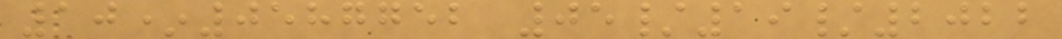10*0587752 05/19/2022
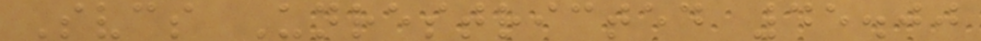Svcs Unrestricted 45.00
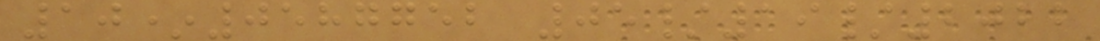10*0587752 05/19/2022
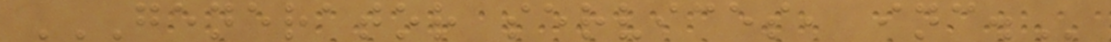GENERATOR SERVICES, INC.
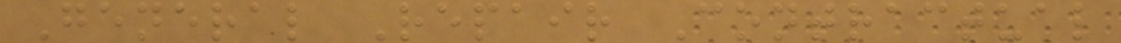General Repair Contractual
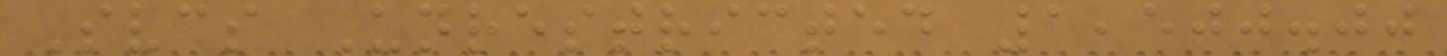Svcs Unrestricted 1,500.00
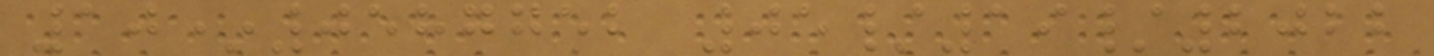10*0587752 05/19/2022
